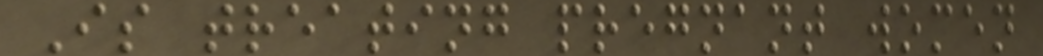Is treating pregnant women
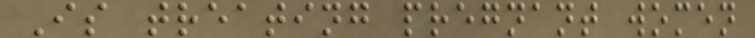Is treating pregnant women
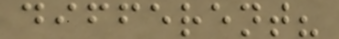different?
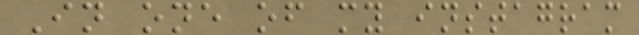In one of my instagram
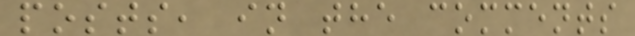posts, in the comments
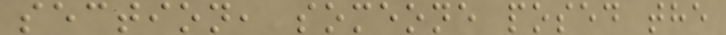section, someone posed the
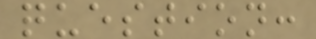question:
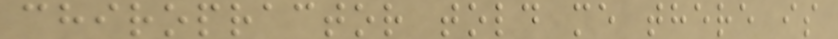chiropractor told me there is
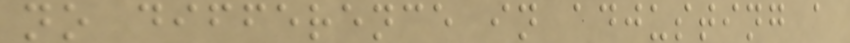no difference in adjusting a
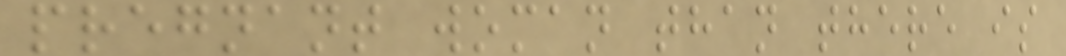pregnant woman than there is
